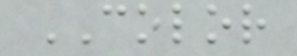COLOR
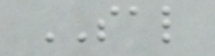SAL
